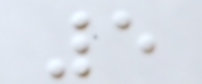5
